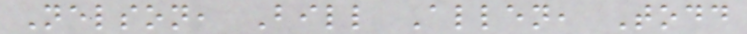Nelson, Bill Allen, Todd
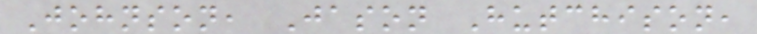Johnson, Jason Hutchison,
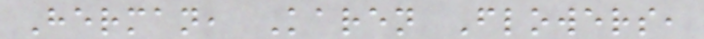Herman, Karen Flowers,
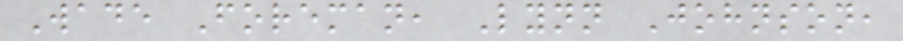Wade Foreman, Lynn Johnson,
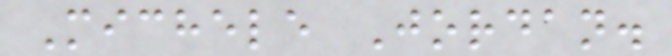Michele Jordan.
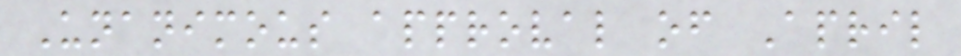Unanimous approval of April
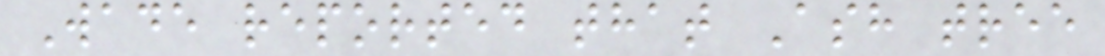Wade reported that Ash tree
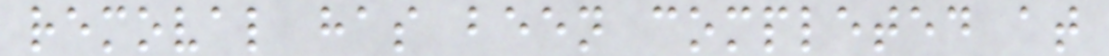removal has been completed at
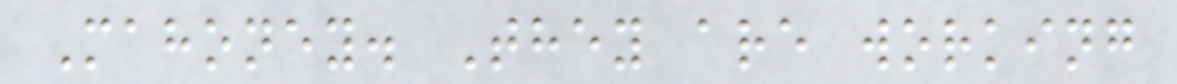Mahoney. They are working
